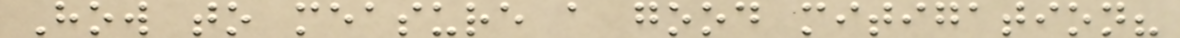How to measure a good mitigation?
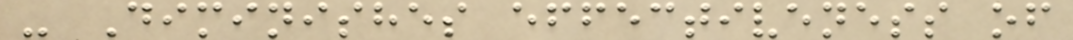- Diminishes effectiveness of
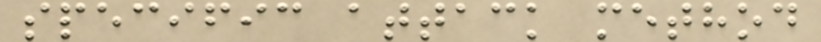specific attack method
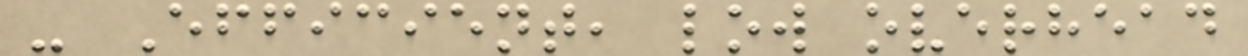- Efficient, low overhead
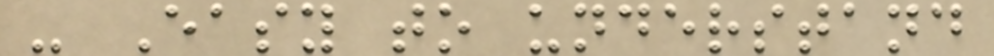- Easy to understand
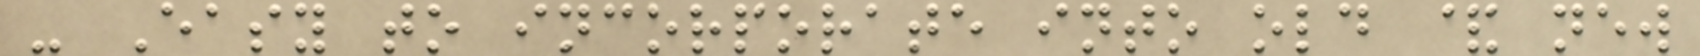- Easy to incorporate into old & new
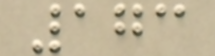173
